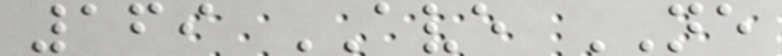169 AVE NE
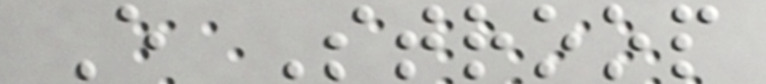E Stroop
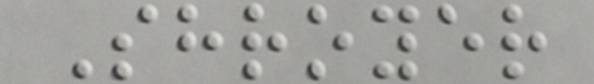Shroyer
